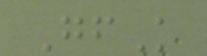GfK
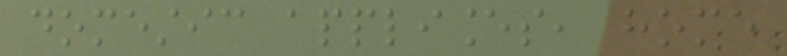domestic appliances, home
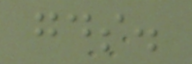goods.
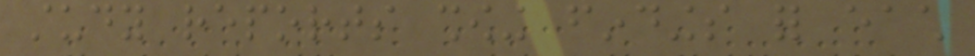study reports showing findings for each
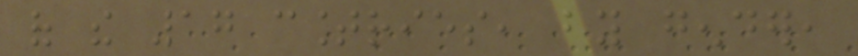of the 17 countries, by gender,
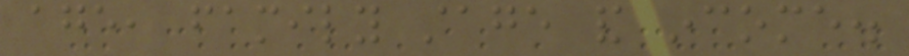age, family stage and income.
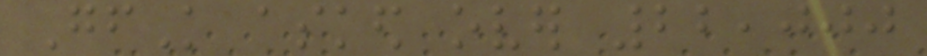GfK asked over 22,000
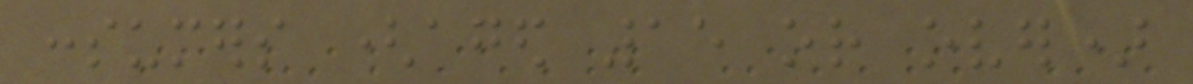consumers (aged 15 or over)
